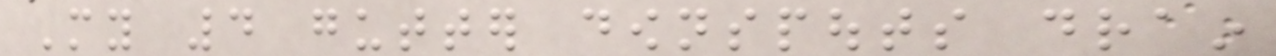My 4 gutter downspouts drain
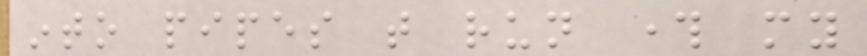into pipes that run through my
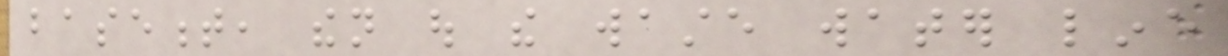basement, then out the waste water line
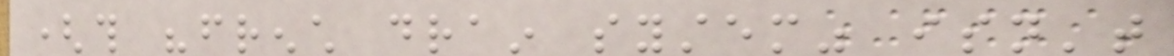(this "french drain system" isn't
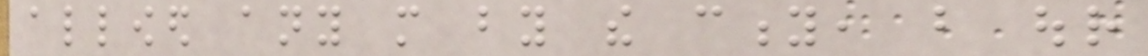allowed any more by the city, but our
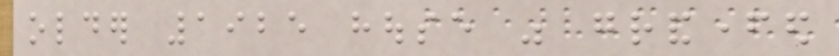older 1925 house was grandfathered
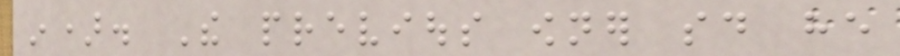in). The previous owner said he
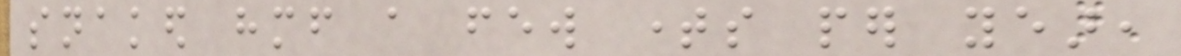snaked himself a few times per year,
